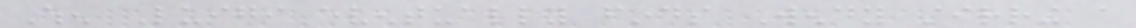When Luigi eventually finds Wendy stirring a
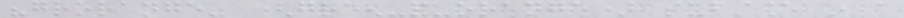"grorange" (green-and-orange) substance in a
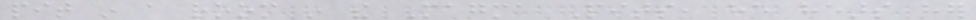pit in a room in the Magma Pits, he hears her
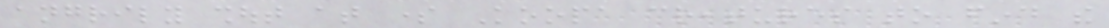angrily shout at some Koopa creatures to find the
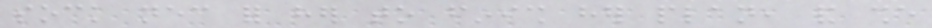sock necessary for her to finish her plan, and she
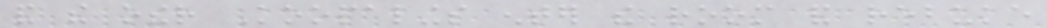and the other Koopalings enter the room and rebuke
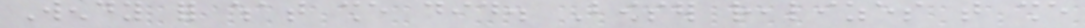Wendy for what she did. Bowser realizes that she
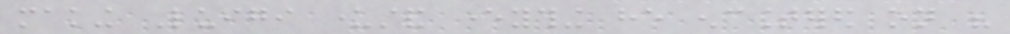making Luigi understand everything he encountered on his
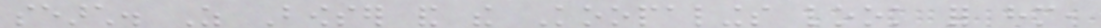search. As Bowser and the Koopalings look for him,
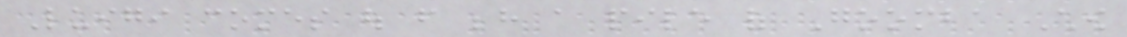Luigi comes out from behind a pile of Goomba Chow
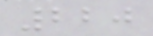220
